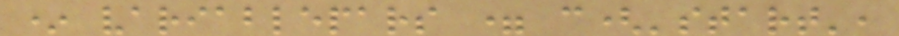* variablepars = c('start',
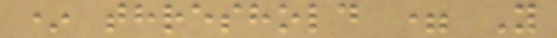* threshold = Y
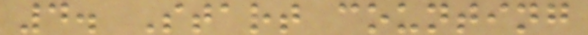4. Start counting
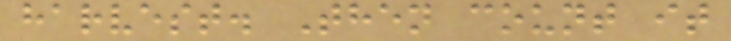harvest. Then count it
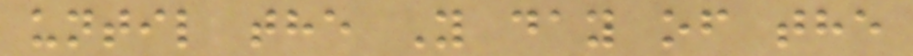until the Y day of the
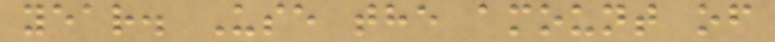year. Use the amount of
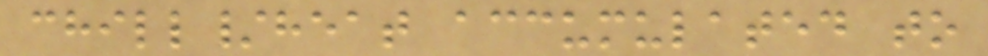chill/heat accumulated to
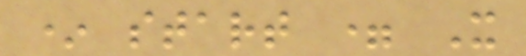* start = X
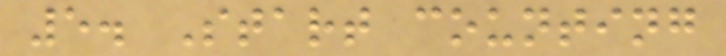5. Start counting
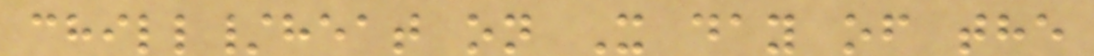chill/heat on X day of the
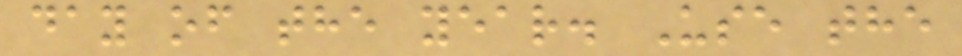day of the year. Use the
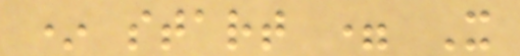* start = X
